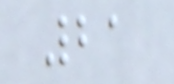21
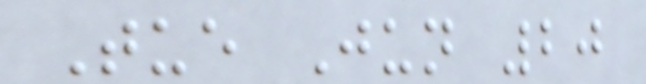Tue Jun 20
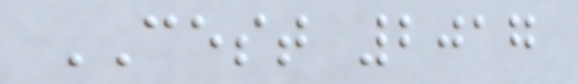CEST 2017
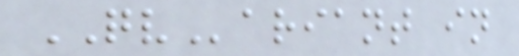QVariant in
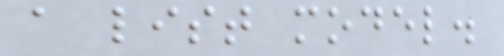a list model.
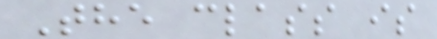The class is
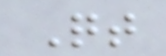Qt
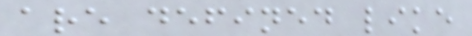are defined like
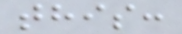this:
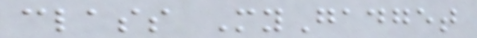class MyGadget
